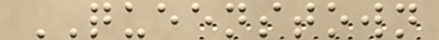QUEENSTOWN
